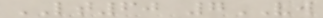LT60 7VW
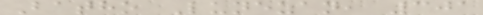Batho Lunezan, 301
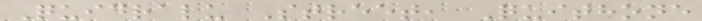Quidralu Street, Quithone
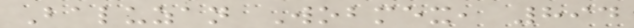Baluzan Wobmex, 894
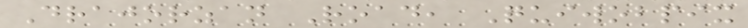Drajorzan Road, Quiwobpix
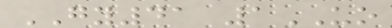GY41 1UO
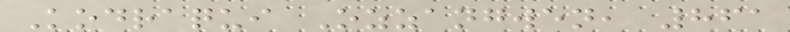Kodraqui Ozzangwen, 861
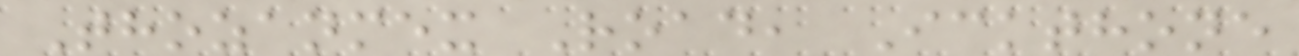Thozanmex Road, Ickthone
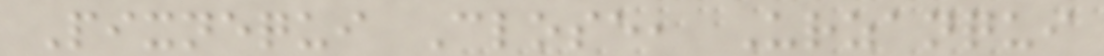Pixnequi Close, Urzanqui
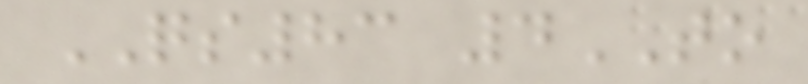QS83 4TO
